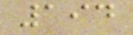194
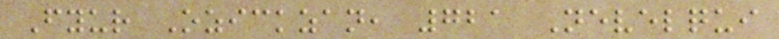Fyur Ozickzan, 721 Nevelqui
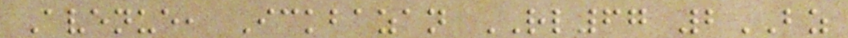Avenue, Ickbazan RL67 2BZ
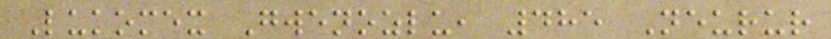Lukomex Gwenozlu, 485 Neurur
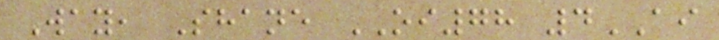Way, Shane OI78 4AI
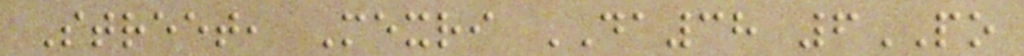Street, Mexri DA38 6PO
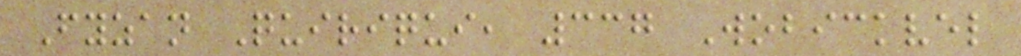Fyzan Quiriqui, 337 Wobickvel
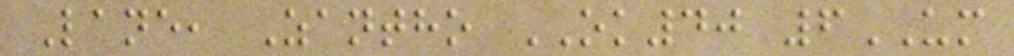Lane, Zantho OK40 6UM
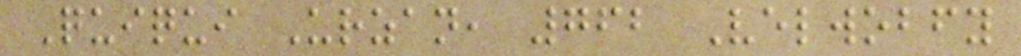Quiqui Urzan, 762 Velwobfy
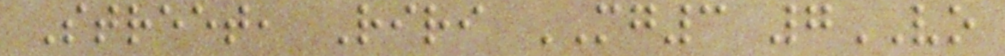Street, Riri MG3 7VO
